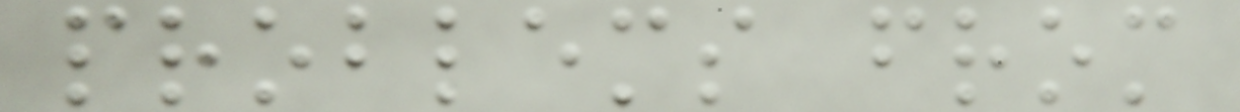problems from
